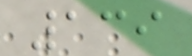139
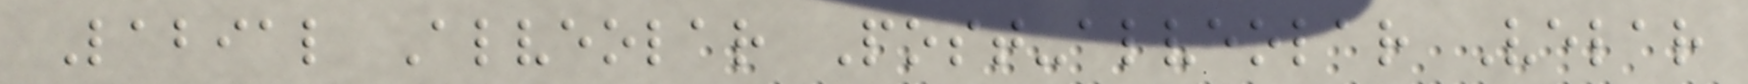Labial Alveolar Post-alveolar Velar
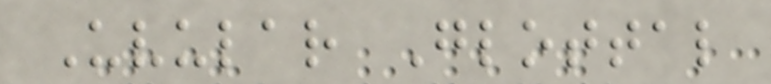Uvular Glottal
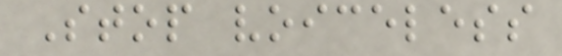Stop voiceless
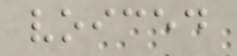voiced
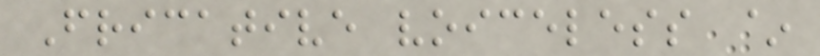Fricative voiceless ~
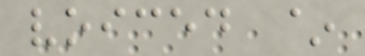voiced ~
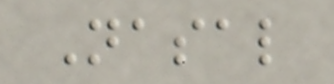Nasal
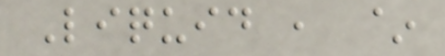Liquid , ~
